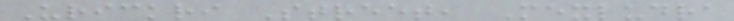Urickri Street, Mexludra
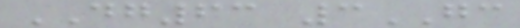DG63 3GC
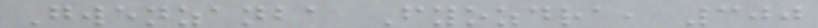Gwenzanba Fyozdra, 300
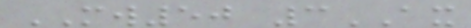MW50 3AX
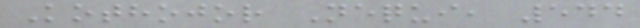Kothojor Nequi, 544
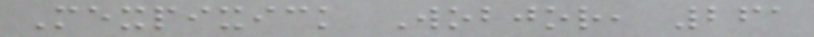Mexpixick Wobjor, 261
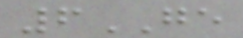6GE
